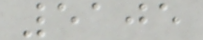5105
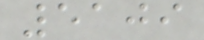5109
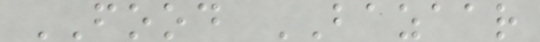FOOD BAZAAR
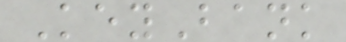KeyBank
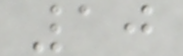10
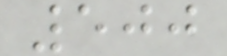500
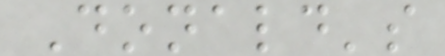Donald's
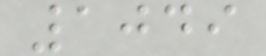1049
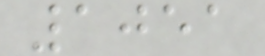1051
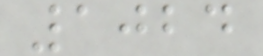1024
